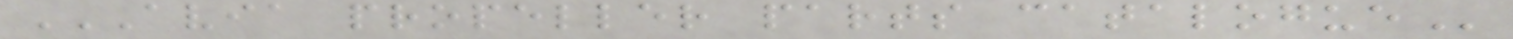AVIA PROPELLER PARTS CATALOGUE
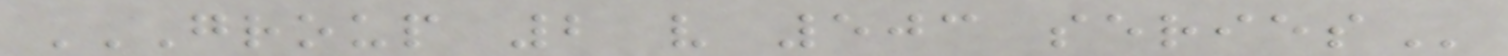GROUP 2 V 503 SERIES
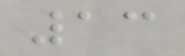13
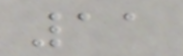11
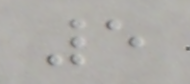5
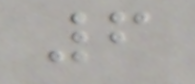6
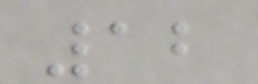12
